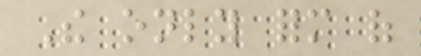The only form of
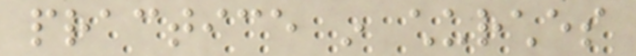practice in churches
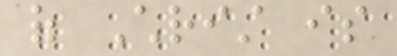of Christ is
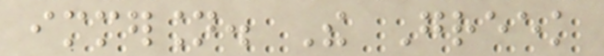immersion. The Greek
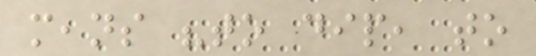means "to dip, to
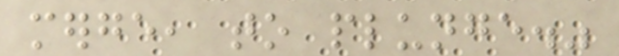merge, to plunge."
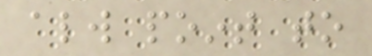always point to
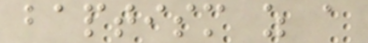baptism as a
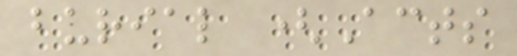burial (Acts
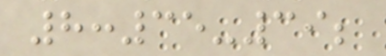8:35-39;
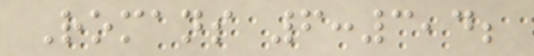Romans 6:3,4;
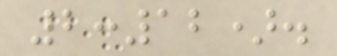2:12).
